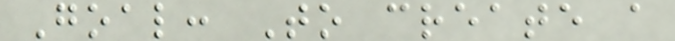Goal: To create a
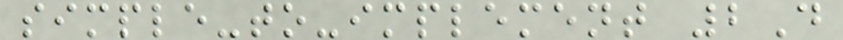simple-to-implement 2D
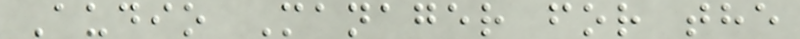Audio Manager for the
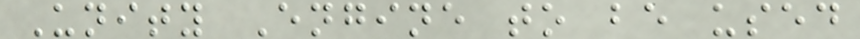Unity Engine to be used
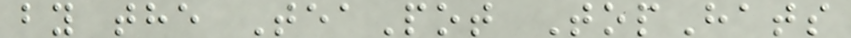by the TeaPot TopHats
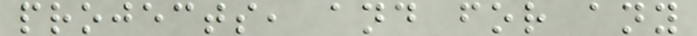projects, and for any
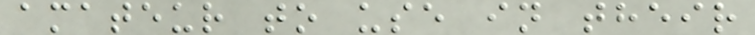amateur to use in their
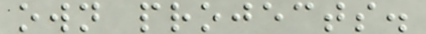own projects.
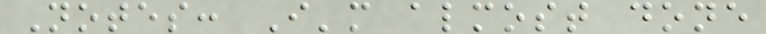Notes: I'm almost done
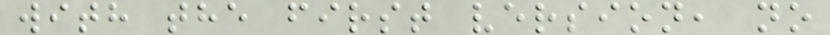with the first version, no
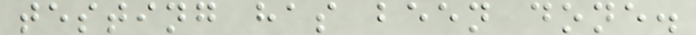testing has been done.
